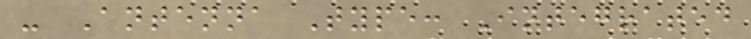- Antenna Type: Integrated
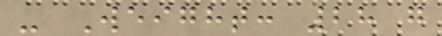- Weight: 28 g
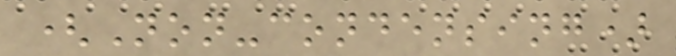(Non-condensing)
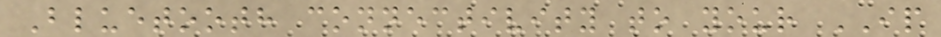Bluetooth connectivity to your IP
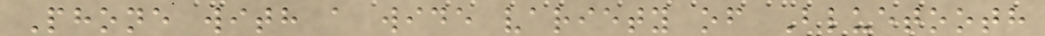Phone with a wide variety of Bluetooth
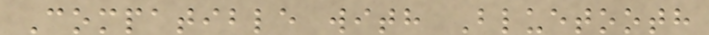Compatible with Bluetooth
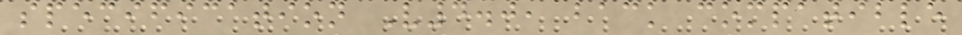specification V4.0, back compatible
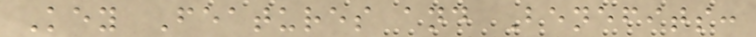Key Features and Benefits:
